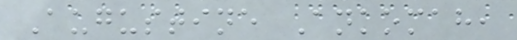Augustine Ankomah,
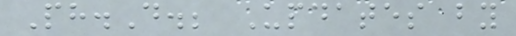Ph.D.; Updates by
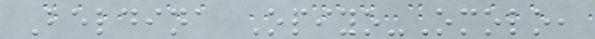Beldina Opiyo-Omolo,
